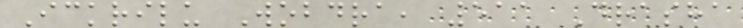Ickrilu Wobdra, 511 Drasha
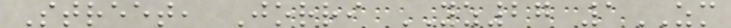Street, Jorri YZ27 1ZM
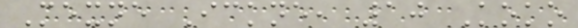Mexne Ickne, 10 Koko
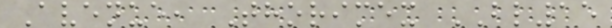Avenue, Thorimex BL15
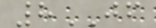8JF
